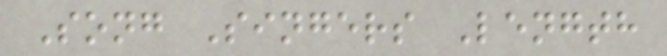Song Singers Length
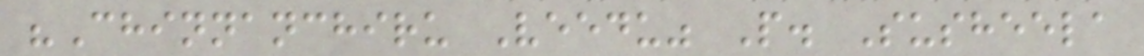"Chinnanchiru Veedu" P. Susheela
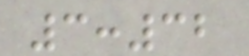3:32
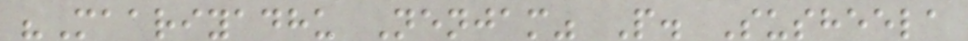"Maariyadhu Nenjam" P. Susheela
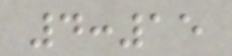4:15
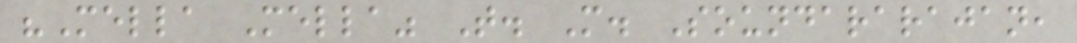"Mella Mella" T. M. Soundararajan,
